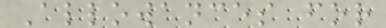Allowances for
